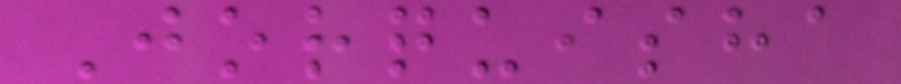Jorquisha
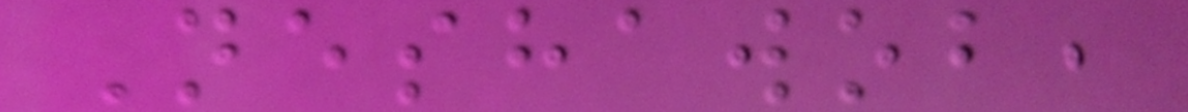Neshawob,
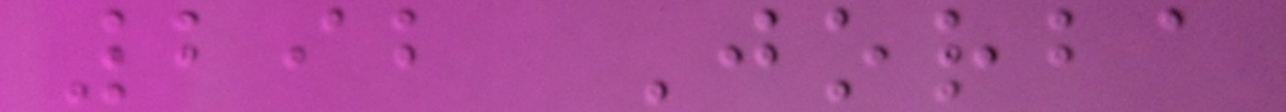292 Jorba
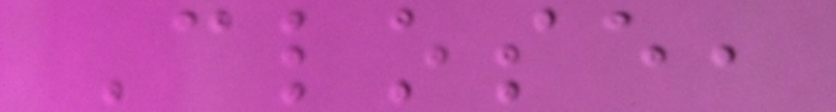Close,
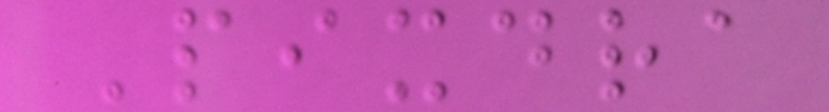Pixdra
